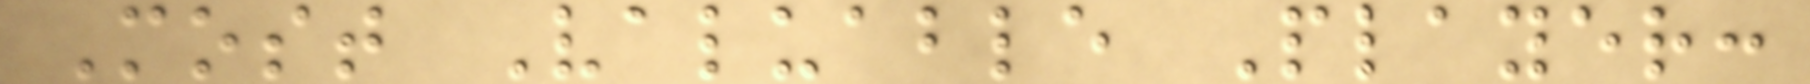Most Valuable Player:
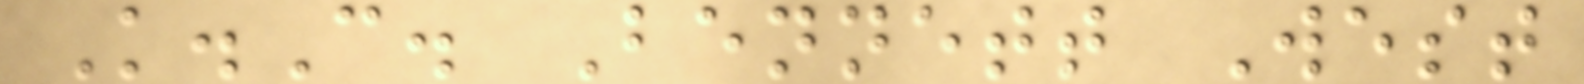K.C. Bennett West
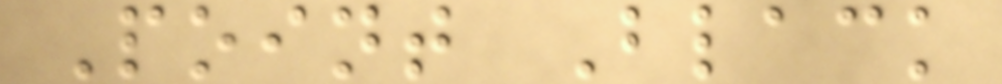Point Black
